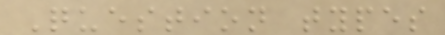Question types
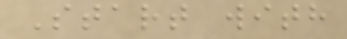Start with
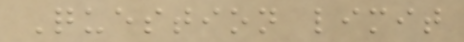Question limit
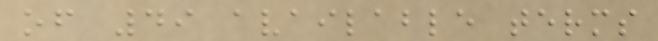of 49 available terms
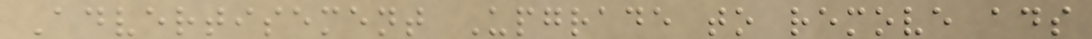Advertisement Upgrade to remove ads
